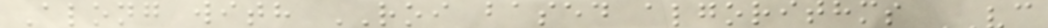Along with ROI based algorithms VC
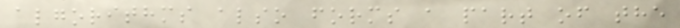algorithms also forms a part of the
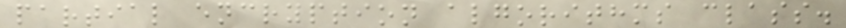partial encryption algorithms class.
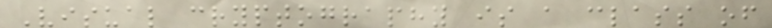Visual cryptography is a class of
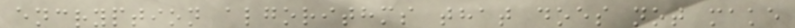encryption algorithms that does not make
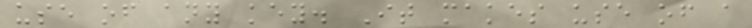use of any key. It makes use of a
